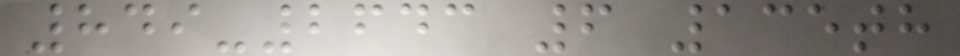849-2643 6 135th
